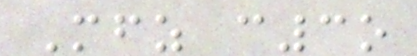Mfz c3o
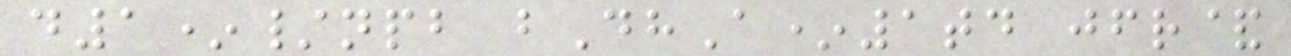d1*/npb bDhA*1td jfr&
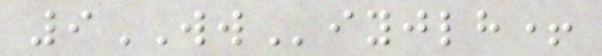9WWiyjlh+
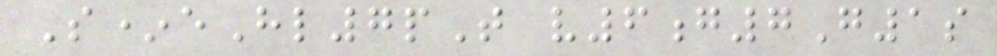S*eHl7pT v6g7G1s
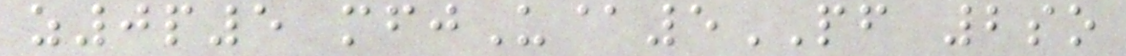z0p5 mfjU@5PF 2so
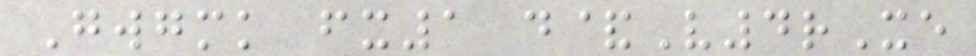Gwgmk fx1 d&V4rXe
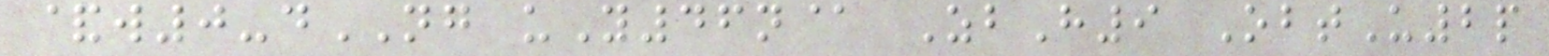&w0-dNG uY46n@ ZbH9 ObtU2p
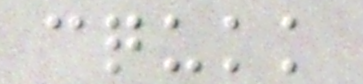cqukk
